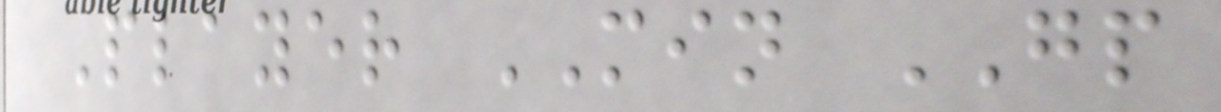Player MIN GP
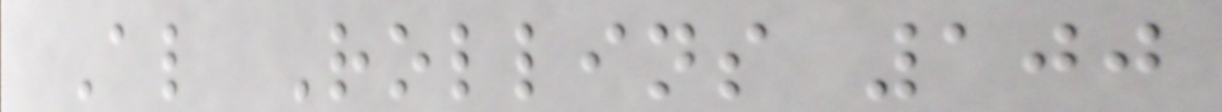Al Rollins 100
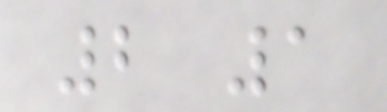2 1
